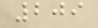209
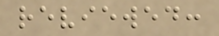reviewed:
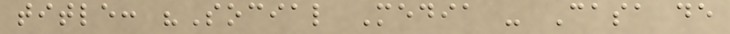title: "Social Media - Casa de
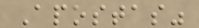Apostas"
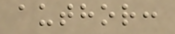author:
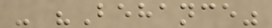- "Behance"
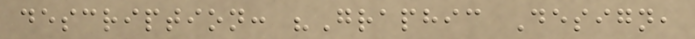description: "Graphic Design,
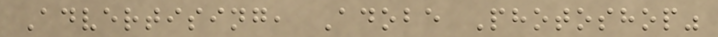Advertising, Adobe Photoshop"
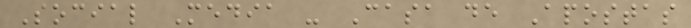Social Media - Casa de Apostas
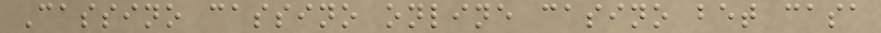Cassino cassino online casino bet casa
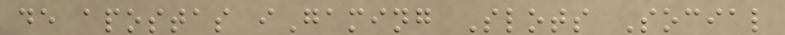de apostas iGaming Slots Social
